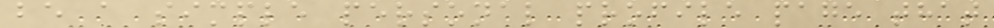be a simple personal profile page that
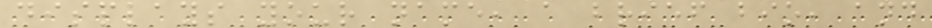displays your name, a brief bio, and
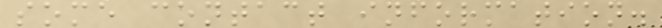some contact information.
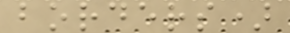borders)
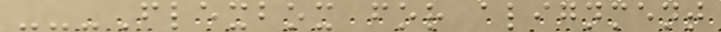---Flexbox for alignment
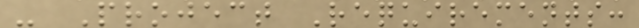- Project Requirements:
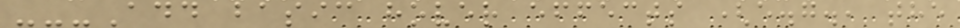---Add basic hover effects (e.g., the
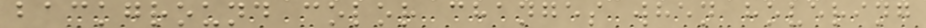background color changes when hovering
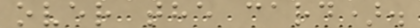over the card).
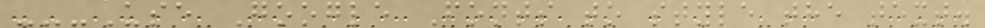---Use Google Fonts to style the text.
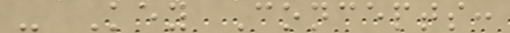- Key Concepts:
